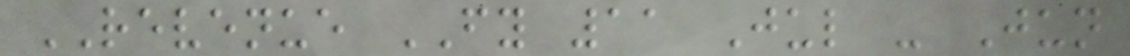REVENUE FY 11 Jul - Jun
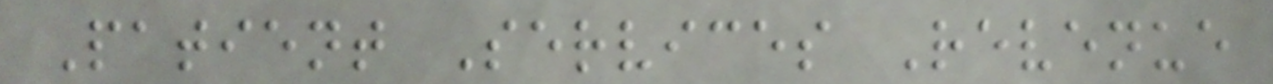Patient Services Revenue
